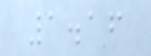1.16
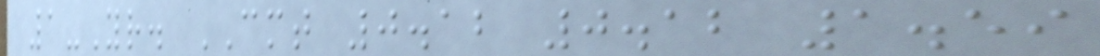1-Yr. CMT 0.12 0.12 1.59
